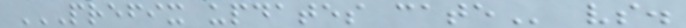PREFIX UPDATES CATE vs.
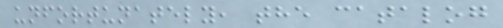unfortunately, the catalog
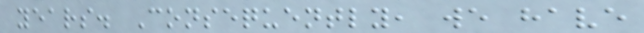years. Consequently, we have
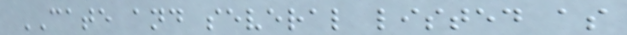CATE and several listed as
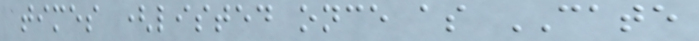times (listed once as CATE
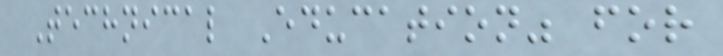Technical Education" for
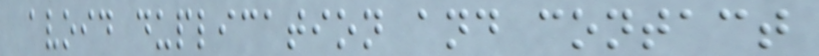avoid duplication and contact
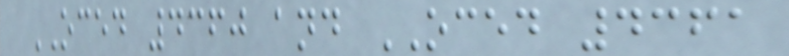OCED 4360 and OCED 4361
